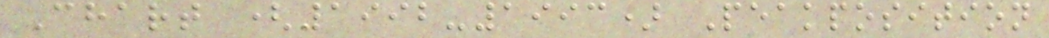Chart (1992-1993) Peakposition
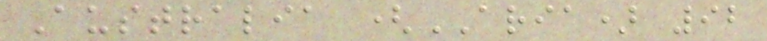Australia (ARIA) 92
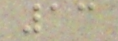13
